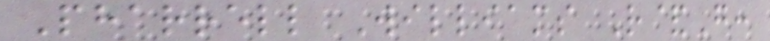Pharrell Williams R&G:
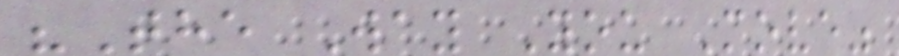"The Way You Move"
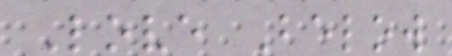Love Below
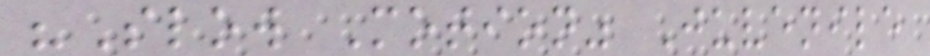"Slow Motion" Juvenile
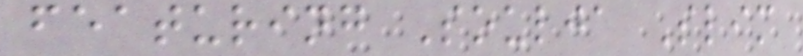featuring Soulja Slim
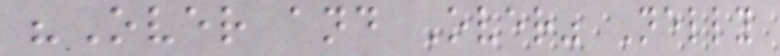"Over and Over" Nelly
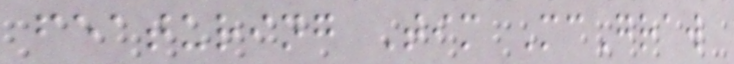featuring Tim McGraw
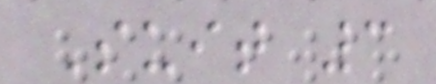Suit 3
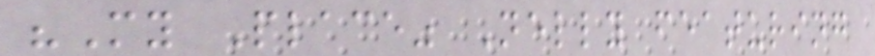"My Place" Nelly featuring
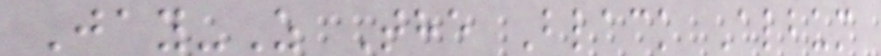Jay-Z The Black Album
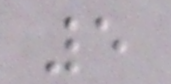5
